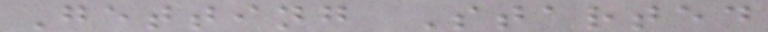Getting Started
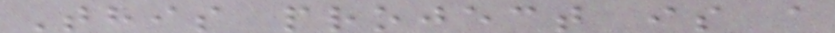This project is a
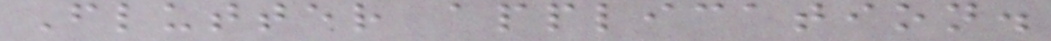Flutter application.
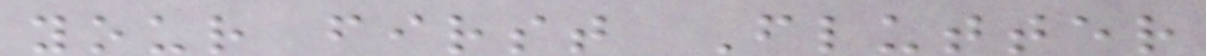your first Flutter
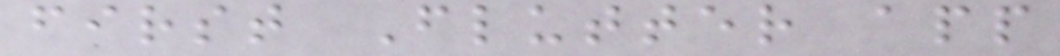first Flutter app
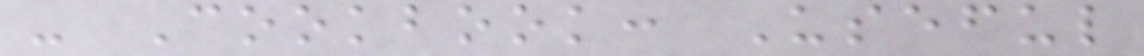- Cookbook: Useful
